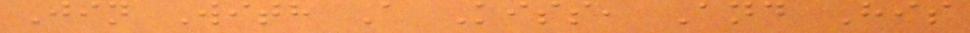Jin With A Kiss, And His
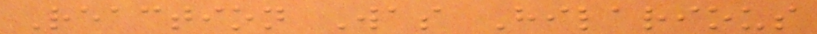Reaction Was Hilarious
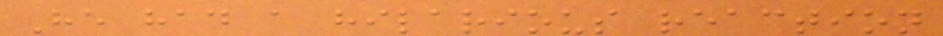He had a hilarious reaction
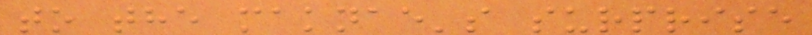to the maknae's surprise
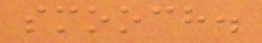smooch.
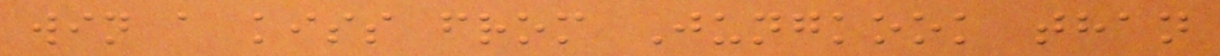win a kiss from Jungkook than
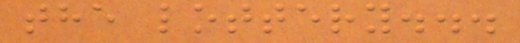the lottery...
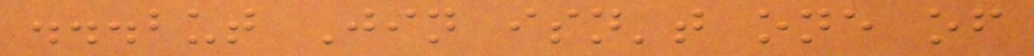...but Jin isn't one of
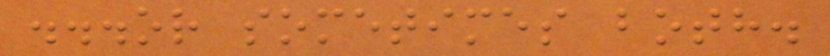...or sometimes both.
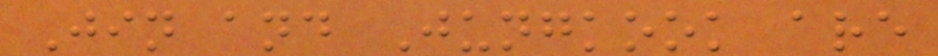Jin and Jungkook are
